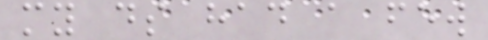my ds had a few
